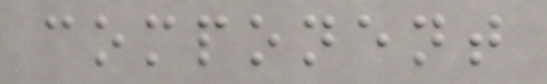component
